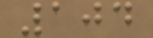104
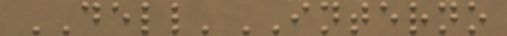DELL'INTERNO
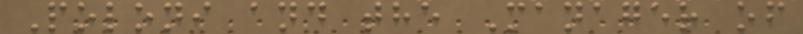Poloni and the Manager of
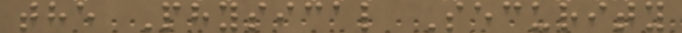the Physical Security
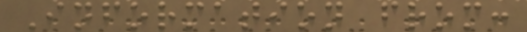Information from:
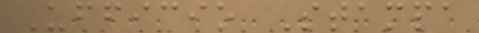Ufficio Stampa
